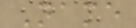Name
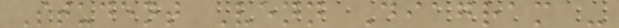Student Venn Diagram -
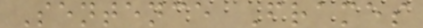Sentence Frames
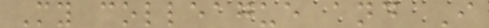My colleague and I
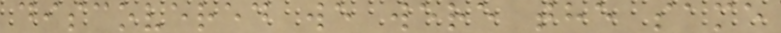discovered we were the same
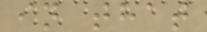in that
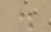.
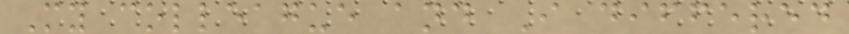My colleague and I differed
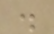.
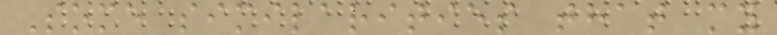Some similarities that my
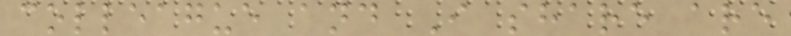colleague and I share are
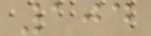104
